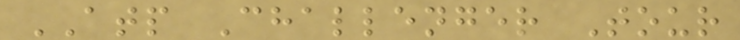ATP Challenger Tour
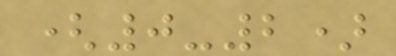(0-2)
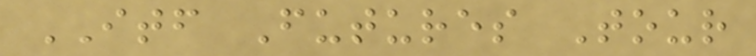ITF Futures Tour
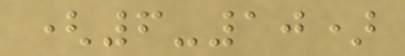(6-10)
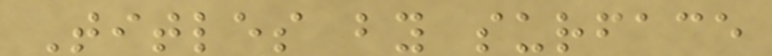Titles by surface
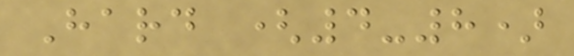Hard (4-8)
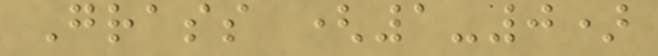Grass (1-0)
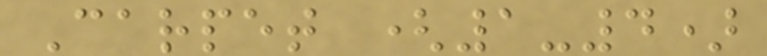Carpet (1-4)
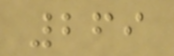269
